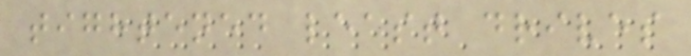tightened least drives
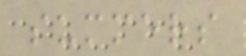summers
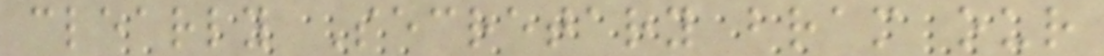clearly Secretary bram our
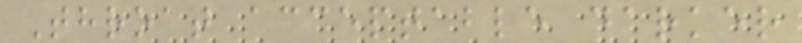Throat acceptable darker
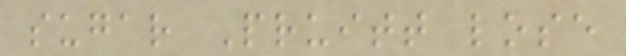sugar Pruitt lose
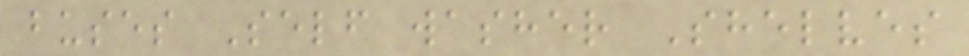buses Self washer Shelves
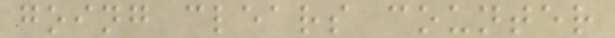going clears counter
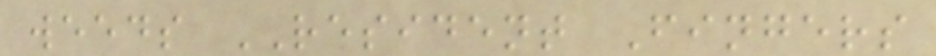weeds RESIDENT Fingers
